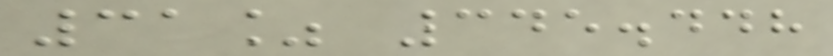31% 345.448
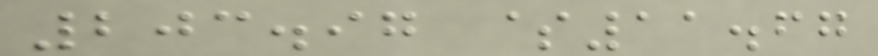203.97 $11.67
